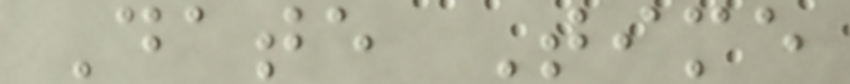Date Time
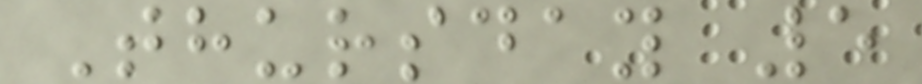Thursday 5
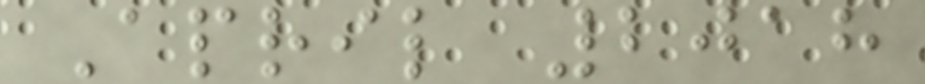April 2018
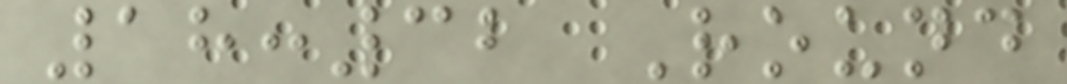18:32 Round
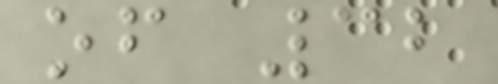of 32
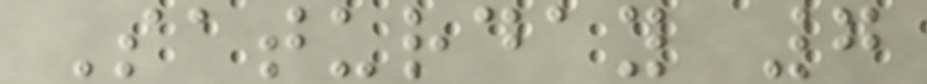Saturday 7
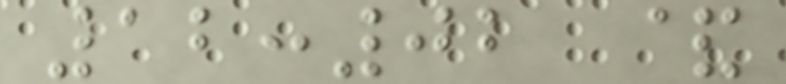12:02 &
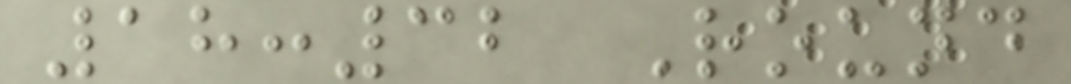18:32 Round
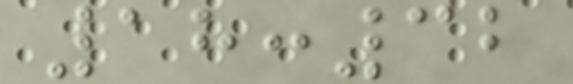18:32
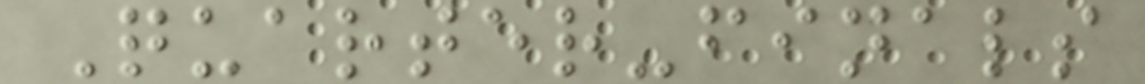Quarter-finals
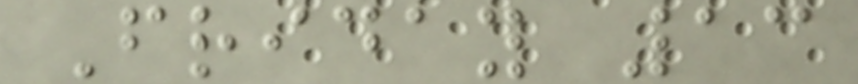Friday 13
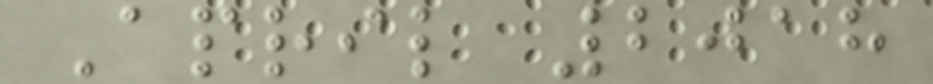April 2018
